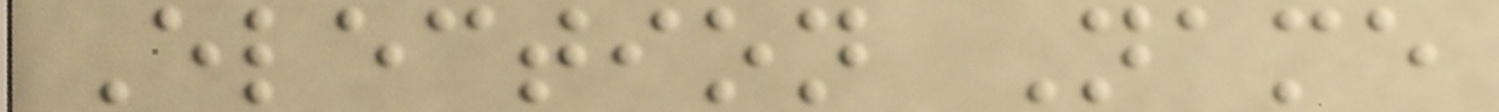Election Name
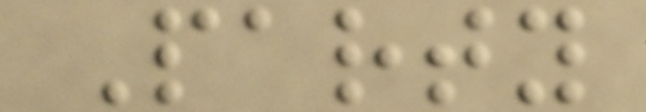Party
